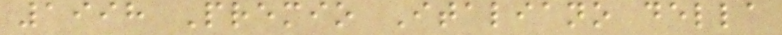1998 Premio Italiano della
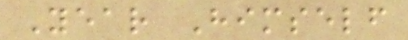Year Himself
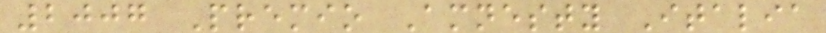2007 Premio Amnesty Italia
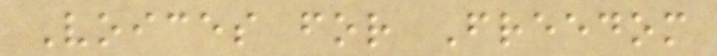Voices for Freedom
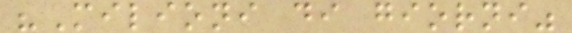"Milioni di giorni"
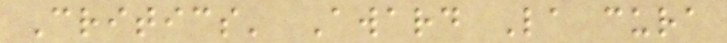Critics' Award La cura
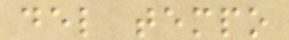del tempo
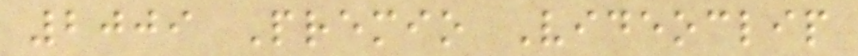2009 Premio Videoclip
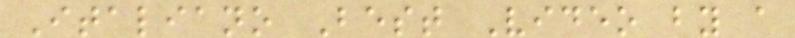Italiano Best Video by a
